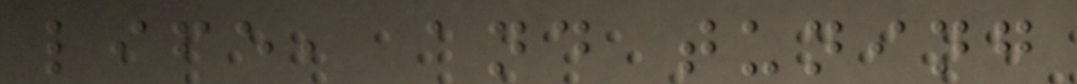life, and tuning
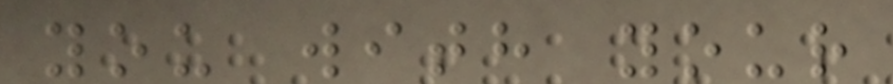you with your
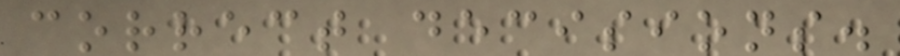correct decisions.
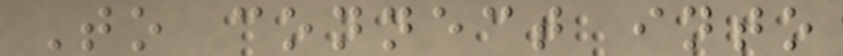To connect into
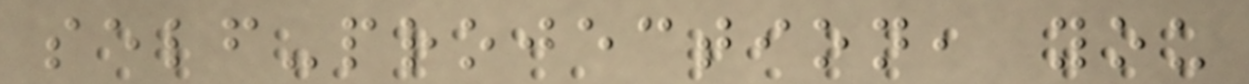self-projection, you
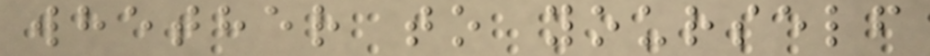whether to yourself
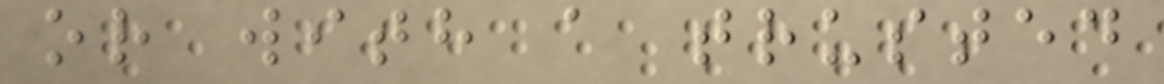or with a trusted
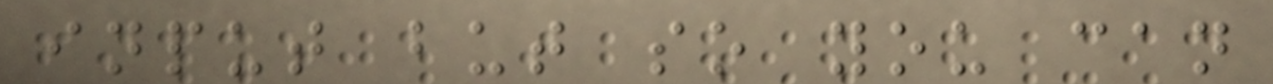input but so you can
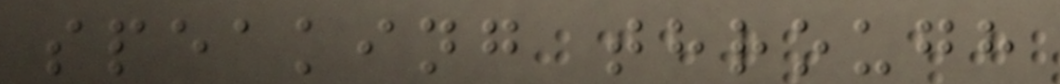speaking through
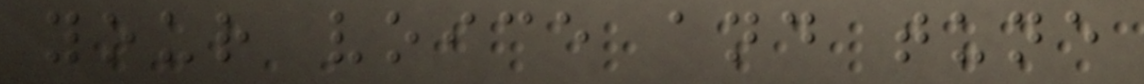your voice and tune
